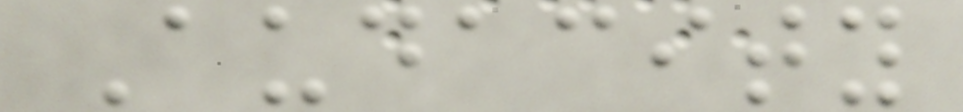Audacity
